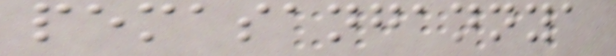pemasangannya
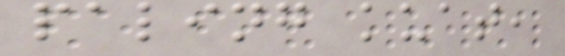paling kuat,
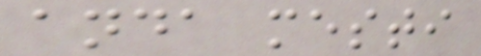anda mesti
